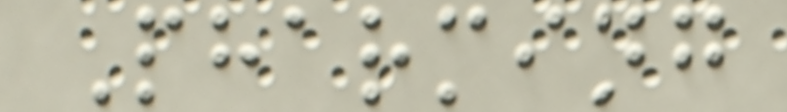Pharming
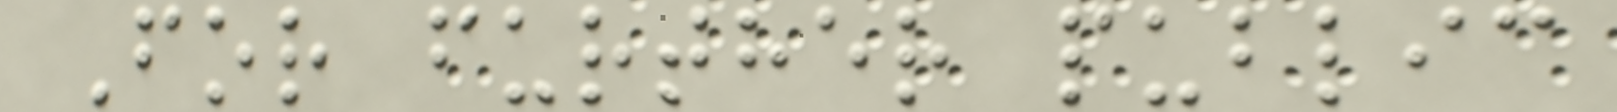For further public
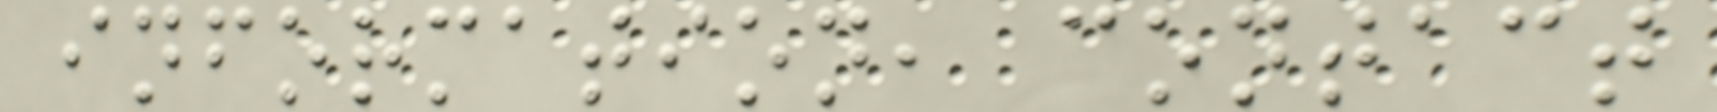information, contact
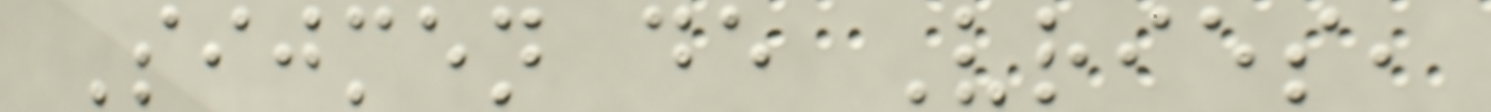Sijmen de Vries,
